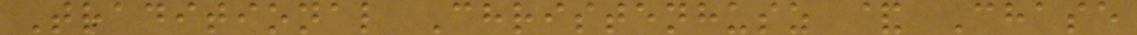Traditional Christenhusz & Chase
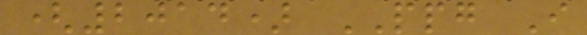(2014) PPG I
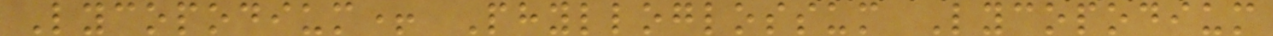Lycopodium+ Phylloglossum Lycopodium
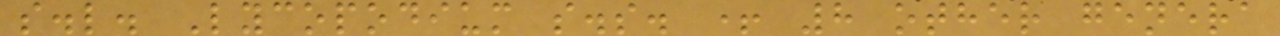s.l. Lycopodium s.s. + 8 other genera
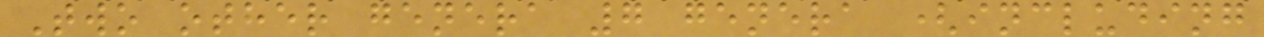Two other genera 7 genera (including
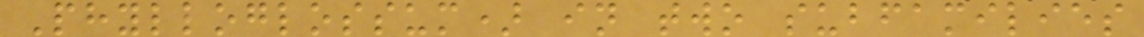Phylloglossum) in two subfamilies
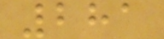281
